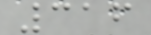316
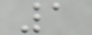1
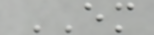EM
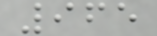965
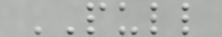PULL
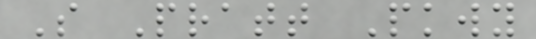S Pratt Pkwy
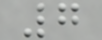7
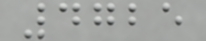4725
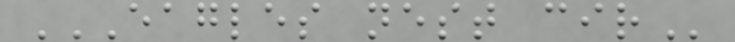EAGLES NEST CIR
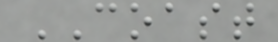COAST
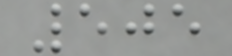505
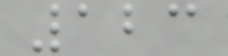123
